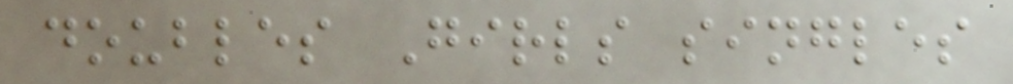doubles Girls singles
